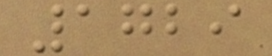1729
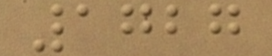1727
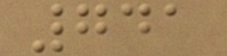741
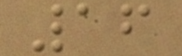16
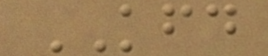KFD
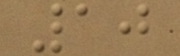10
